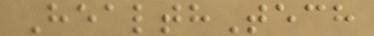HealthTech
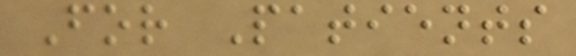For Patients
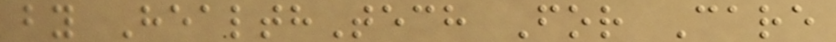by HealthTech For Care
